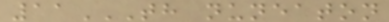11TH NUNEATON
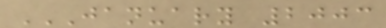JANUARY 2003
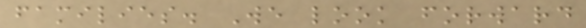families. We look forward
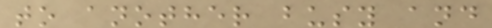to another busy and
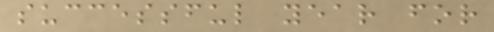successful year for
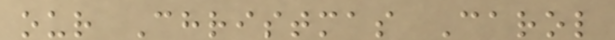our Christmas Carol
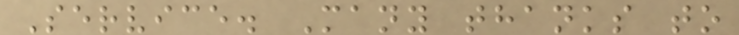Service. Many thanks to
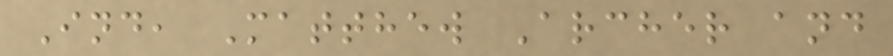Ind, Matthew Archer and
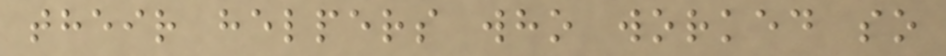their helpers who worked so
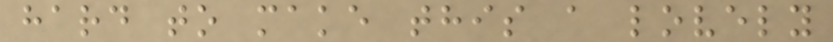hard to make this a lovely
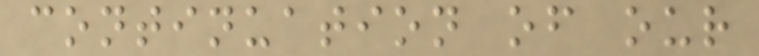continuation of our
